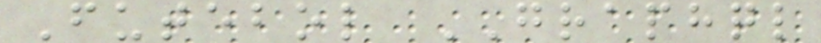Futebol GRAPHQL
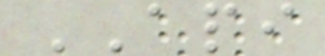API
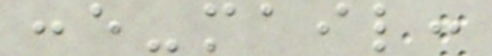:e-mail:
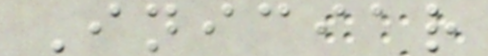Iniciar
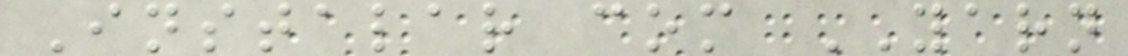Instalar com YARN
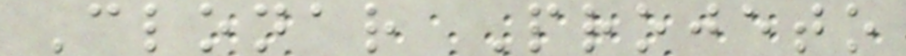Clonar Projeto
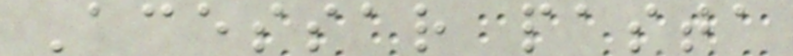Acessar pasta
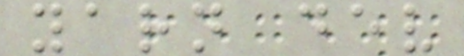yarn dev
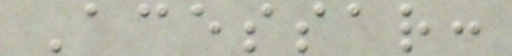Acessar:
